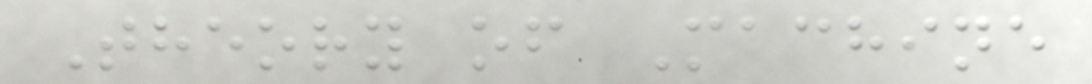Theory of Machine
